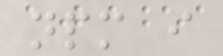npm i
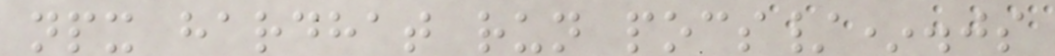npx hardhat run pocs/*.js
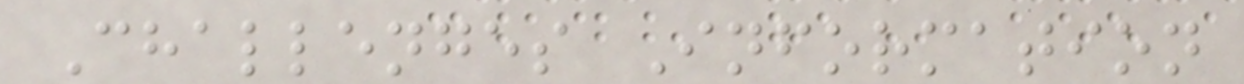Challenges Information
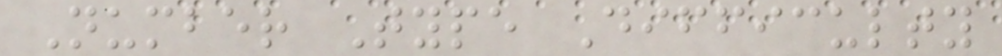Number Type Difficulty
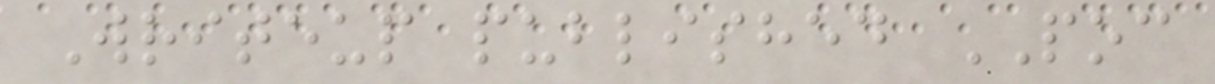Writeup published POC
